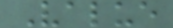Value
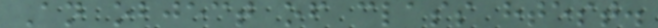An object of class htest.
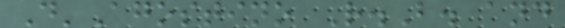D'Agostino R.B. and
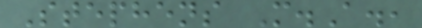Stephens M.A.,
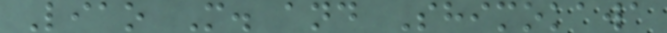Liao M. and Shimokawa
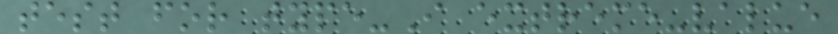test for type-I extreme-value
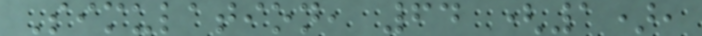Simulation, 64 (1),
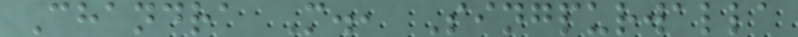Chandra M., Singpurwalla
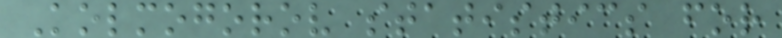Kolmogorov statistics for
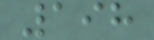198
